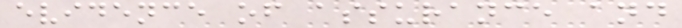evidence of assurance and
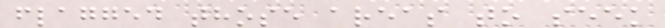flagged those areas to seek
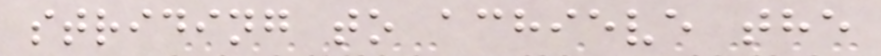striding to achieve the
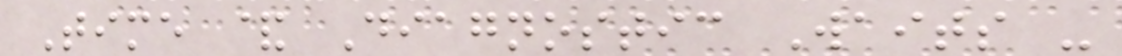Time & Diagnostic Waits -
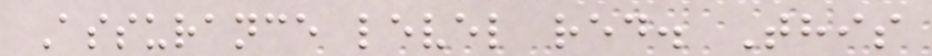Assurance level red. This
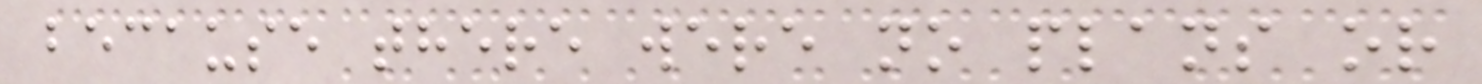because there were no plans or
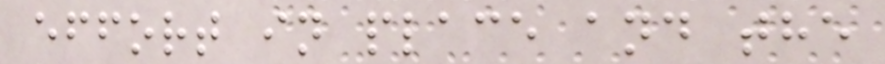effort in place and the
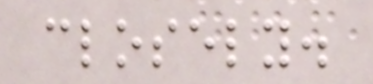closely.
